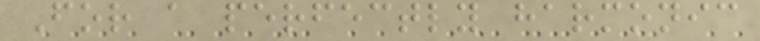For a perfectly harmonic
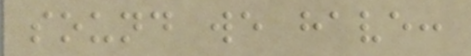sound we have:
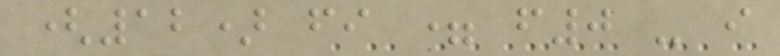(12) fi = f0 - i
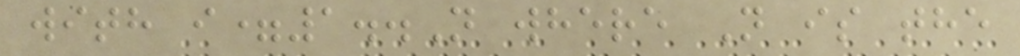with i=1..N where N is the
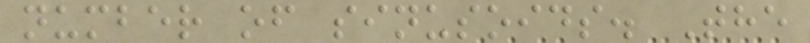number of sinusoids. The
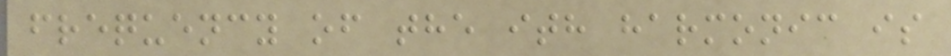frequency of the ith harmonic is
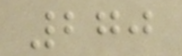270
